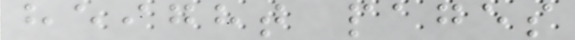height pages
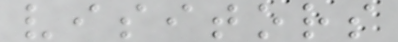visitors
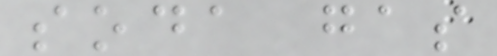soda gas
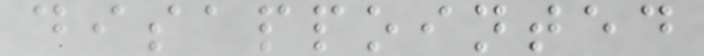disappointed
